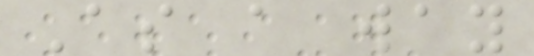As a way
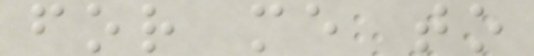for me to
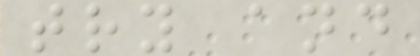try and
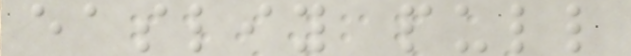easliy pull
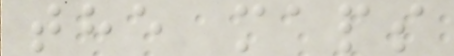the maps
